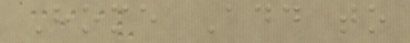Home Add to
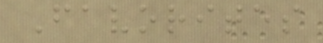Favorites
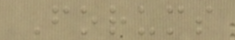Forums
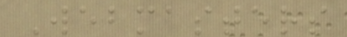Webmasters
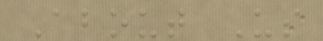About Us
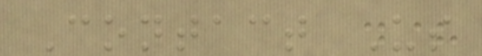Contact Us
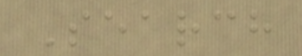Search
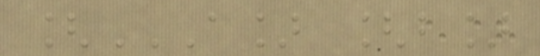[A] [B]
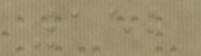152
